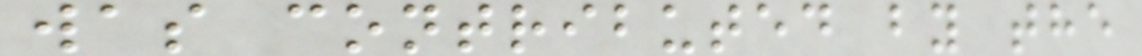was contributed by the
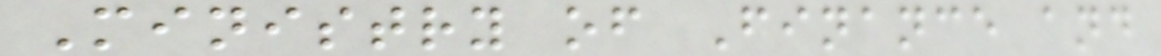Ministry of Finance and
